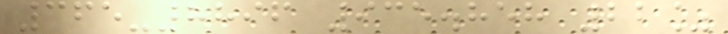365-8896 935.858 22%
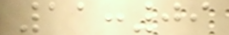11:09
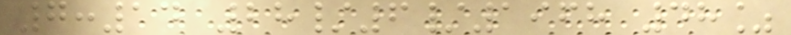7:14 28/6/1968 48%
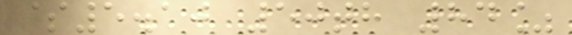$5.10 50th 84%
